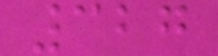327
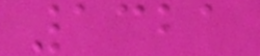1321
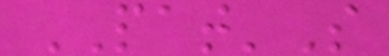PAT'S
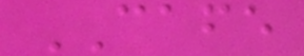CAFE
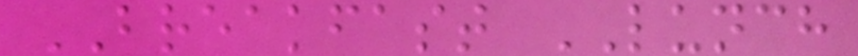BREAKFAST LUNCH
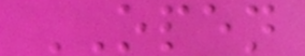OPEN
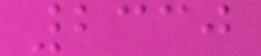2330
